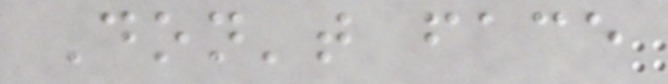Don't face
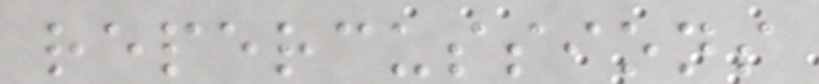repercussions
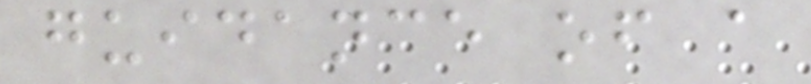guidance of a
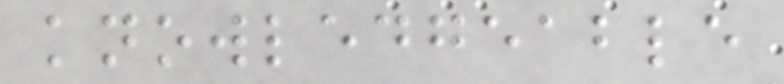knowledgeable
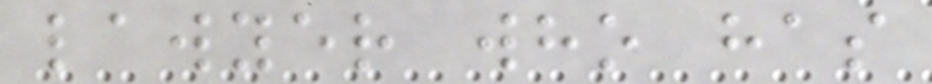lawyer who has
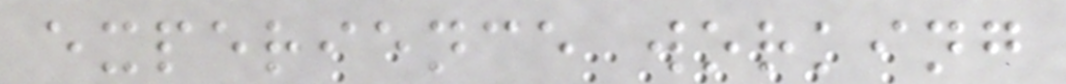experience working
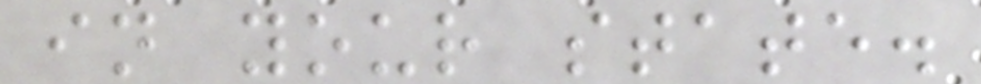in your state.
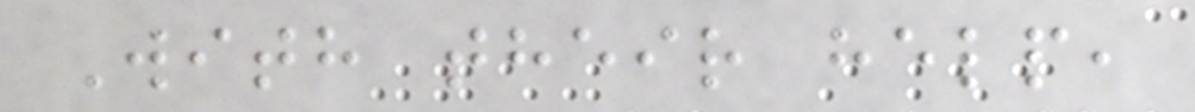With their help,
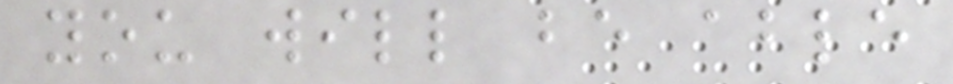you will be able
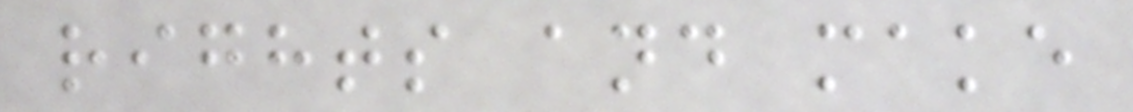rights and make
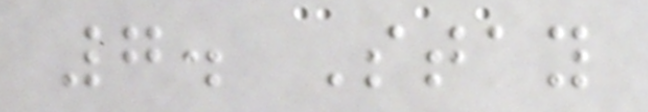7. Stay
